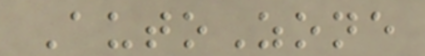AutoZone
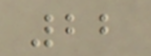22
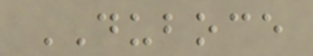DUBOCE
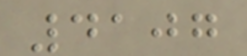4107
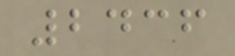2436
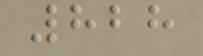828
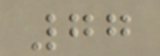77
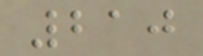210
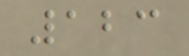123
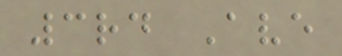3rd Ave
